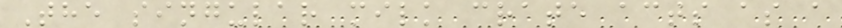The singular milk crate acts as a
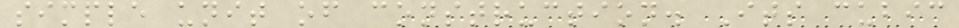simple unit of construction. Its cubic
